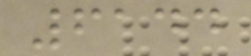6144
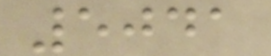5041
